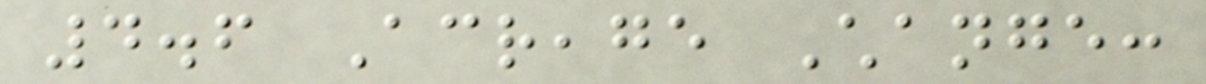4.6 Acreage Change:
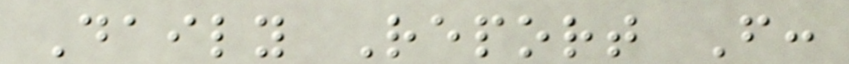Daily Report From:
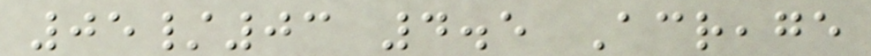05/03 4.5 Acreage
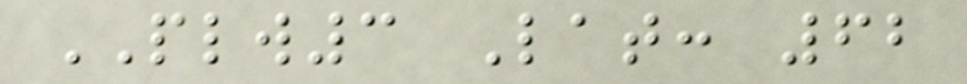PLW3 Lat: 62
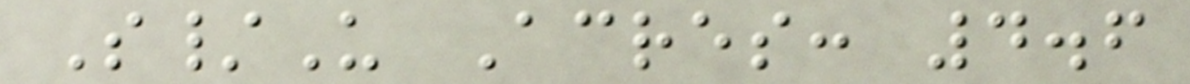S/U Acres: 4.6
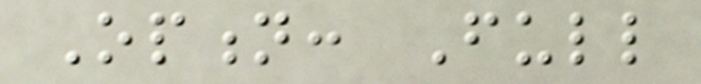Option: Full
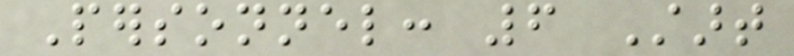Personnel: 6 Start
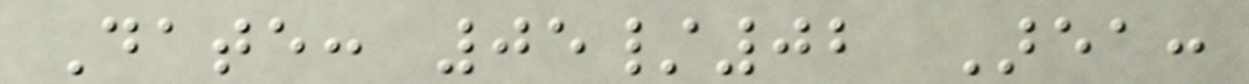Date: 05/02 Area:
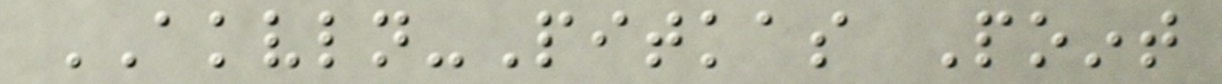AKVLN-Pitkas Point
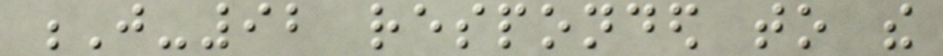J-92 responded to the
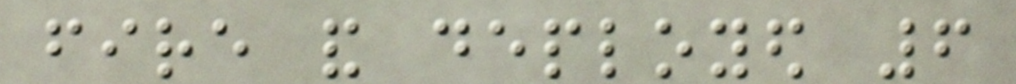fire and deployed 6
